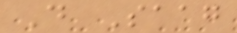D Saag
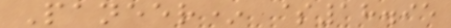Paneer* $18.95
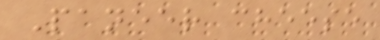Paneer cheese
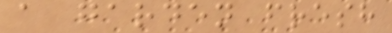a garden fresh
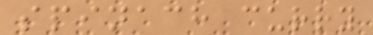spinach curry
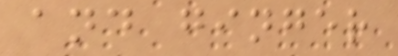and ginger
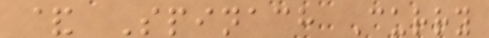& Spinach Curry
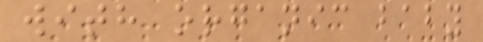with organic baby
